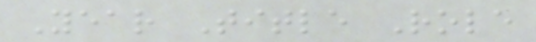Year Title Role
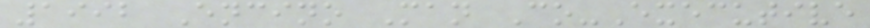1992 Encino Man Co-Executive
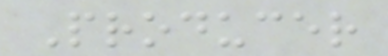Producer
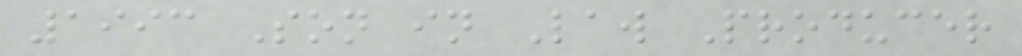1993 Son in Law Producer
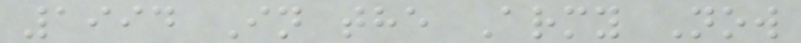1994 In the Army Now
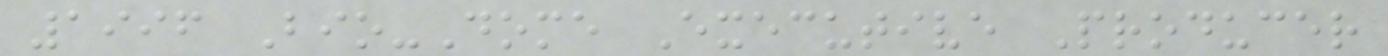1996 Bio-Dome Executive Producer
